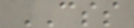CSS
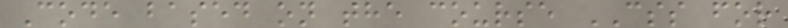Code based on the course CSS for
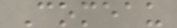Comeau
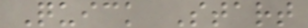Quick Start
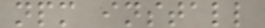npm install
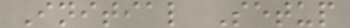Initial Setup
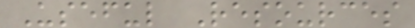Useful Resources
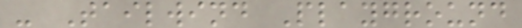- Tailwind Playground
